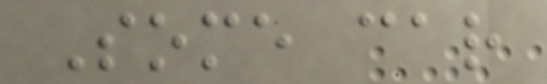Some car
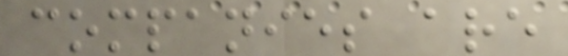companies are
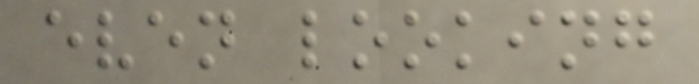even looking
